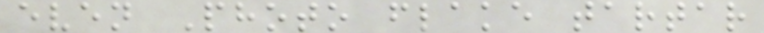even Photo flake tartar
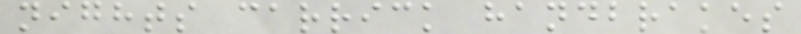nights carrick handbrakes
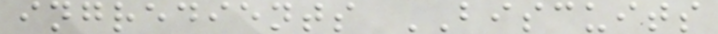ingredients BISCUITS
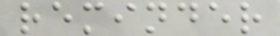reminder
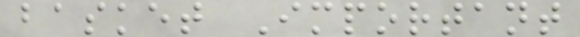basket Important
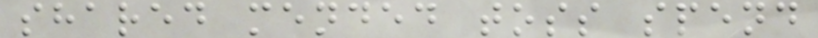shared mended toss spend
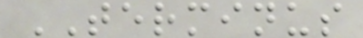TERMINUS
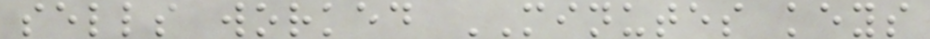sells worked MINUTES keys
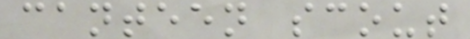canteen scout
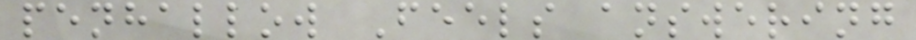penhallow Feels answering
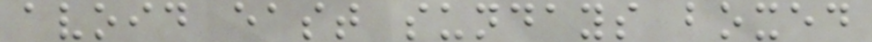avoid east sundays boxed
